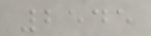2545
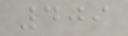409
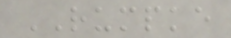RUMPKE
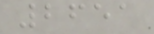2651
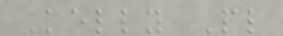Kelly Pl
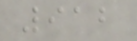912
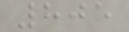805
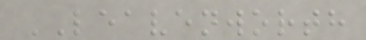LEAVENWORTH
